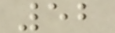52
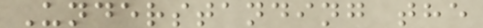Understanding the
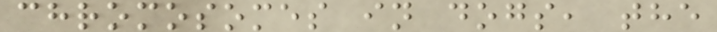chromosomes in dogs, the
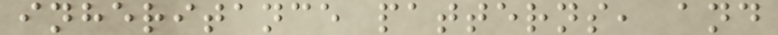inheritance patterns, and
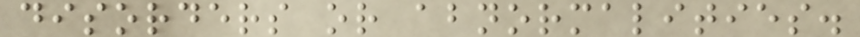disorders or abnormalities.
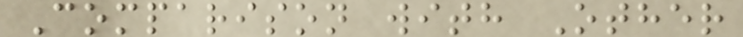Comparison with Other
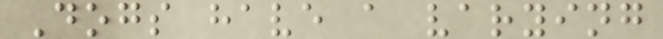Dogs have a varying
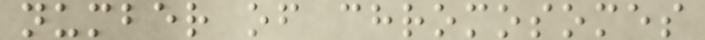number of chromosomes
